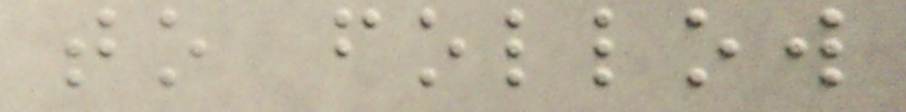to follow
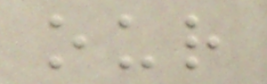our
